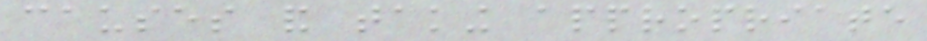causes and taking appropriate
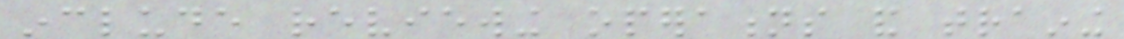include reviewing operations and training
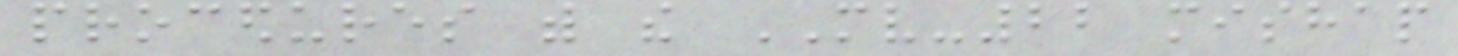procedures with the MV-22 mishap
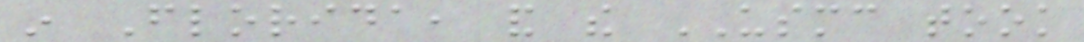in Florida, and the USMC took
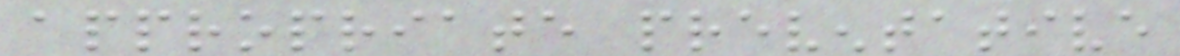appropriate preventative
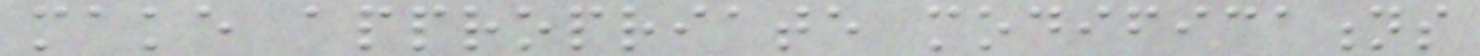make appropriate modifications
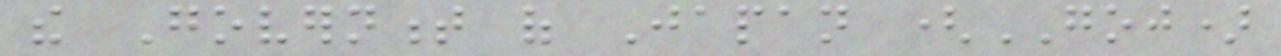the Government of Japan (GOJ)
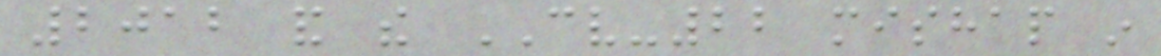2012 and the CV-22 mishap in
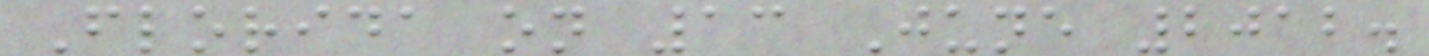Florida on 13 June 2012.
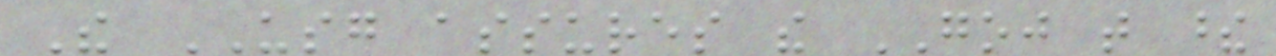The USG assures the GOJ that these
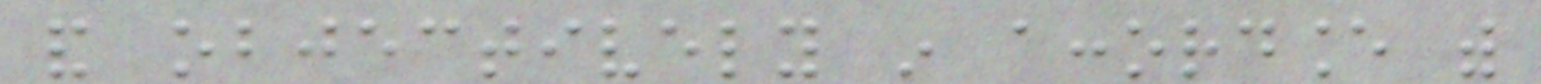and objectively in accordance with
